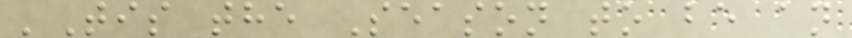'Tis the Season to be an
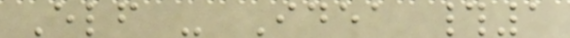Elf - Idea #1
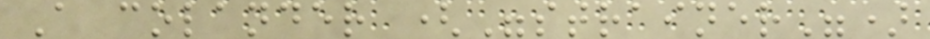A colander ("strainer")
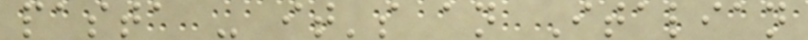pasta - it's an Italian
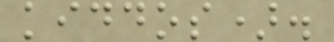kiddos).
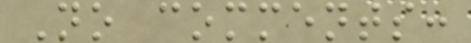No comments:
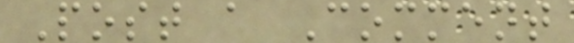Post a Comment
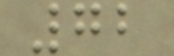72
